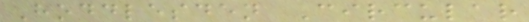Hoddlesden Circular
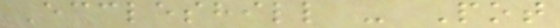Eccleshill - Pot
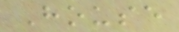House
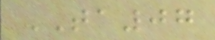TA07
